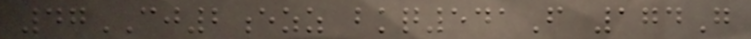47CJ2ezz bkq541F 174G
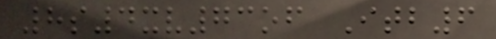8s4xv73of Itb6
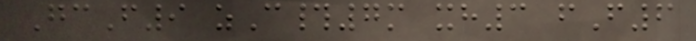GcF9 zC#7m xh3 fF6
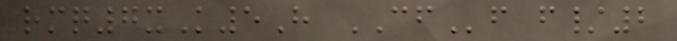rmq7xK5H CFf f/2
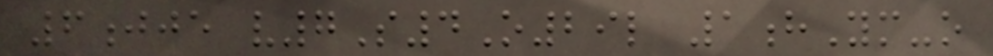6jje v7S4O29l 1hYm-o
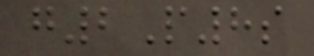g2P8s
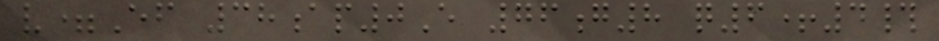v=Ef 38ap0E 76g8 q6+4#
